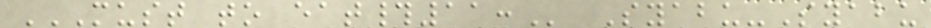MUST TO EAT#11: Syabu-Syabu
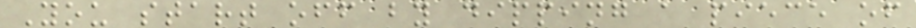You start off by dipping a piece of
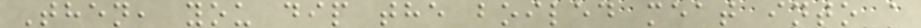Then, you dip the boiled meat into a
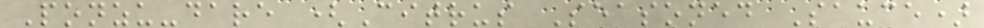Ponzu-dare (Citrus Seasoned Sauce)
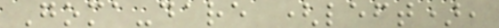Goma-dare (left),
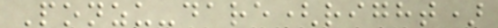Ponzu-dare(right)
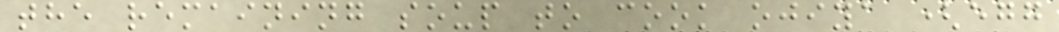the remaining soup to cook ojiya (egg
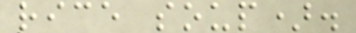rice soup).
